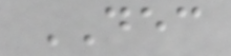DEC
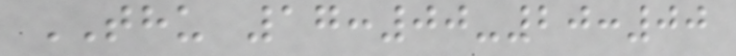THU 17:00-20:00
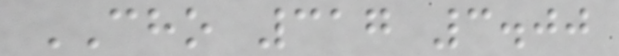CHO 317 3.00
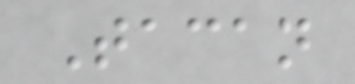Tacan
